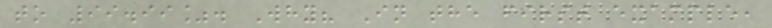to 99.99%. Why? In the first example,
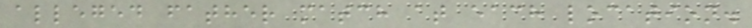alleged father match at each location.
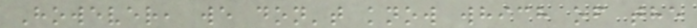However, we don't know which of the
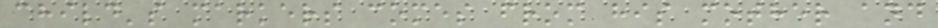child's markers comes from his mother and
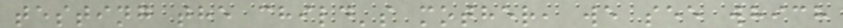testing the child's mother, we see which
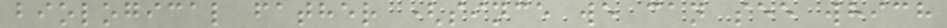biological father (since we can see which
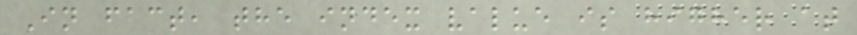In fact, the index value is higher at
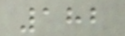182
